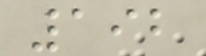192
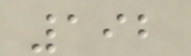192
